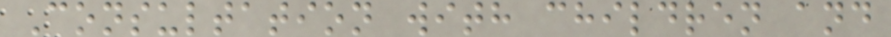Consultation with children and
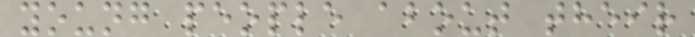young people about their
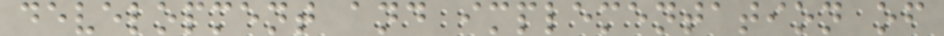development and implementation of
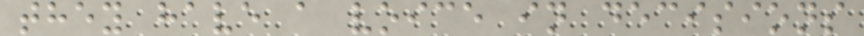they have a voice in decisions
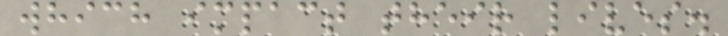which impact their lives.
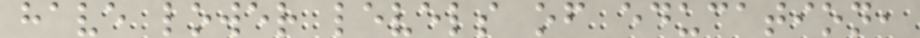have lower levels of education,
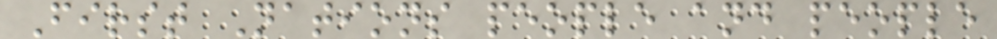First Nations people and people
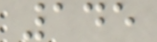145
